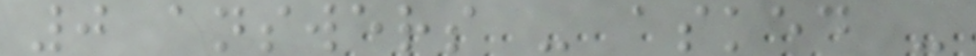0 answers - asked -
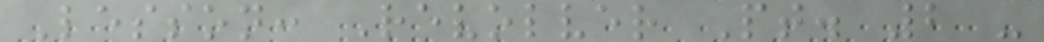Lesson: Revolver Pt. 2 -
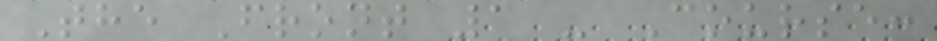The Front 1 - Course:
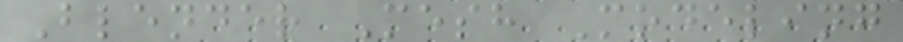Blender Mesh Modeling
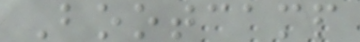Bootcamp
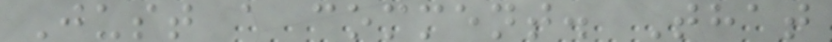Just a comment. That
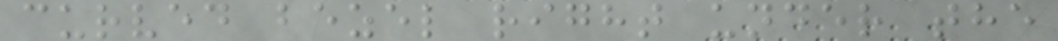curved bezel right under the
